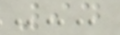94
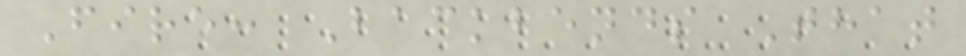Fire: Backbends That
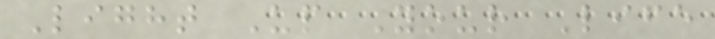Light Up Your Life
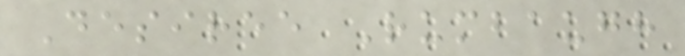Desiree Rumbaugh
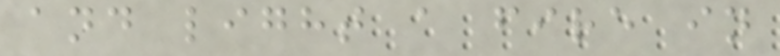and light a fire in
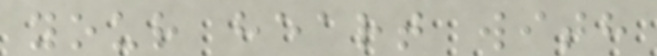your heart with
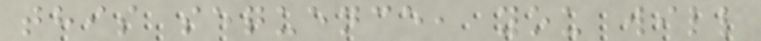this sequence, you will
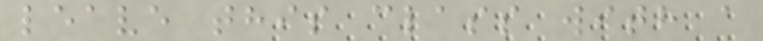leave this class with a
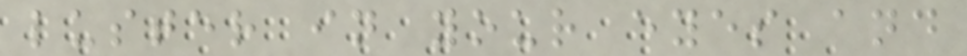luster in your eyes and
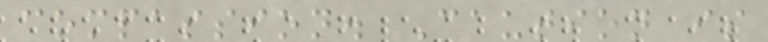compassion. Caution is
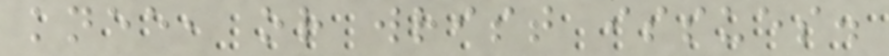knee, or wrist issues.
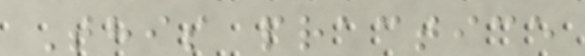This practice
